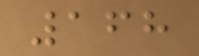168
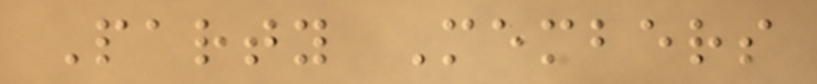Party Members
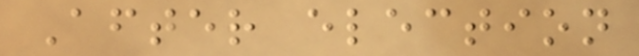After election
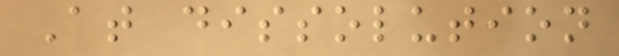At dissolution
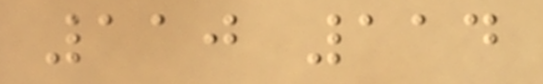110 114
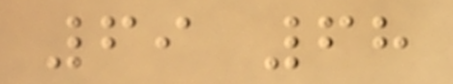69 68
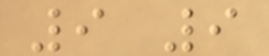9 9
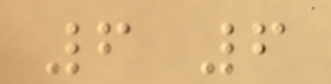6 6
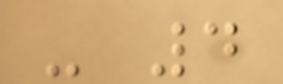- 4
